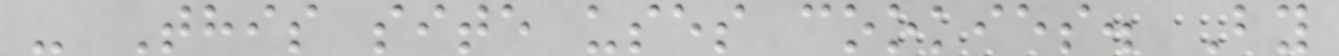- This site uses cookies. By
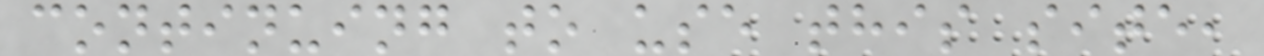continuing to use this site,
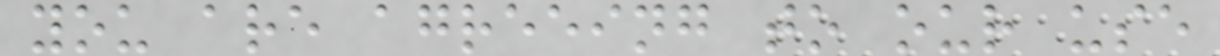you are agreeing to our use
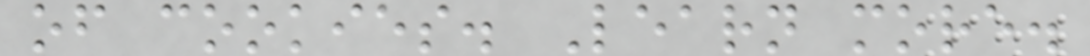of cookies. Learn more.
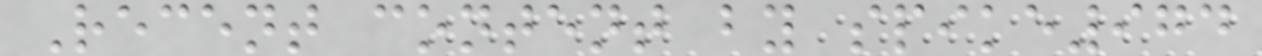Recent content by spike974
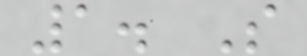1. S
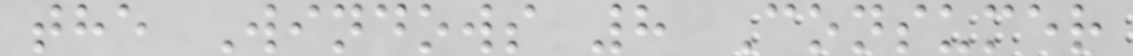the Windows 8 Consumer
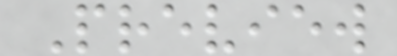Preview
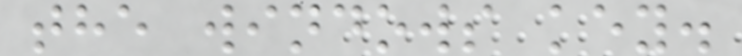the windows key.
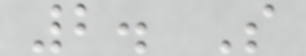2. S
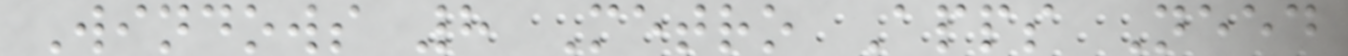Windows 8 Metro Apps Need
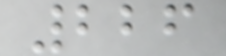226
